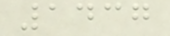1437
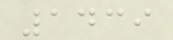1439
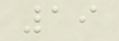19
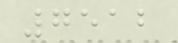7512
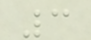3
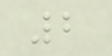2
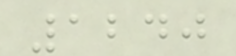1240
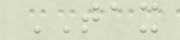TAX
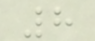8
